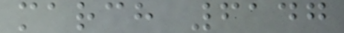march 6147
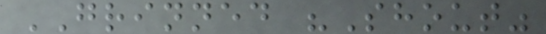GRINNED "Shout"
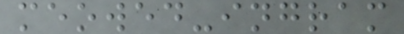meowed-ingram
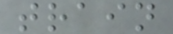train
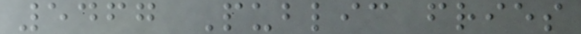5467 Public fries
